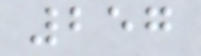257
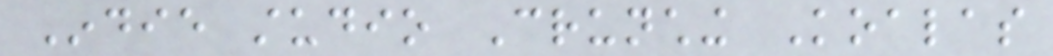Indie studio Crunching Koalas
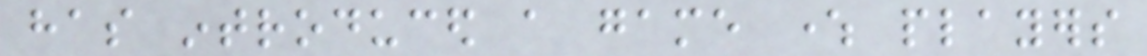has introduced a game where players
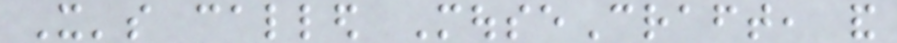It's called MouseCraft, and
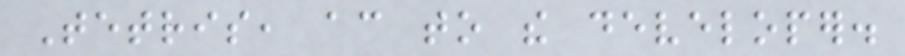Tetris, according to the developer.
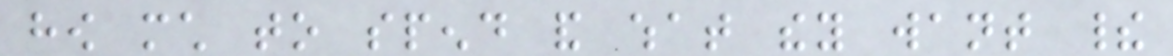how much to spend and what they want their
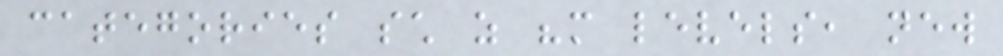categories such as "more levels, new
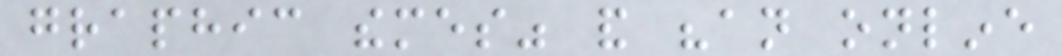graphic themes" and "an online
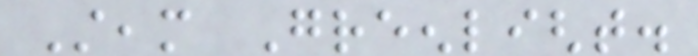Steam Greenlight.
